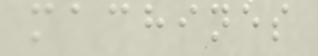machines
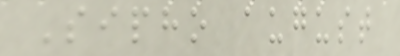Sipho august
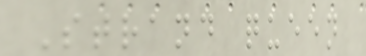Strand queen
